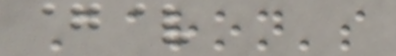Aaron's
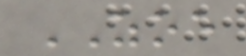ZOE
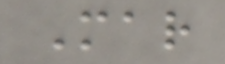Mar
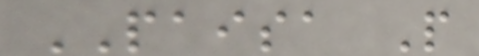PAISA P
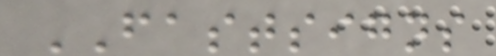FASTSIGNS
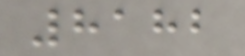8182
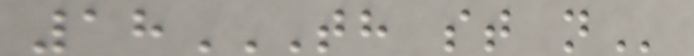18TH ST N
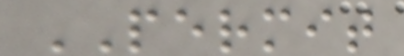PERMIT
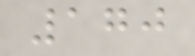170
